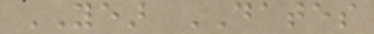YEAR DATES
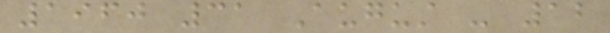1960 31 August - 12
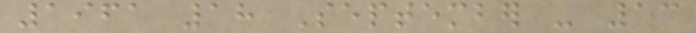1961 18 September - 13
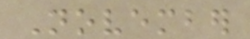November
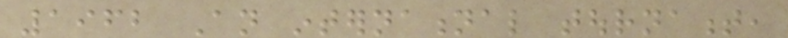1962 An international tournament,
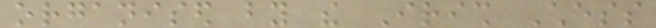organised by the Irish Chess
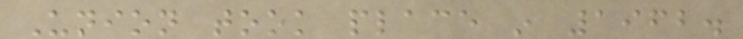Union took place in 1962.
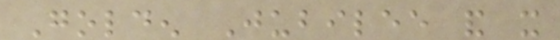Golden Jubilee and it
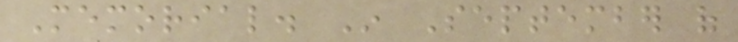Memorial. In September of
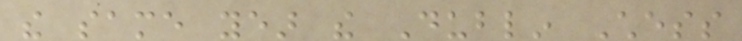the same year the Dublin Chess
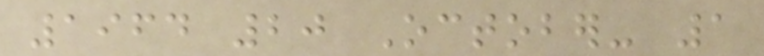1964 20 October- 1
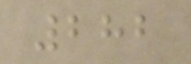282
